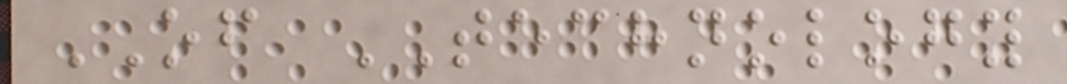OF TECHNOLOGY
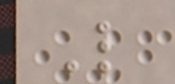L
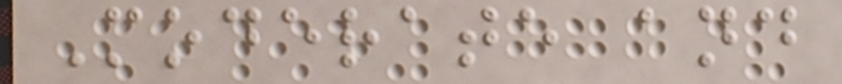Moderate and
